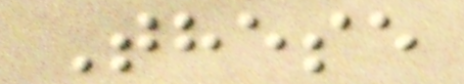These
